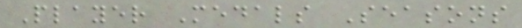Player Medals Seasons
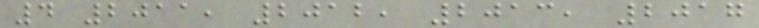4 2011, 2012, 2013, 2017
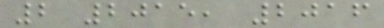2 2015, 2016
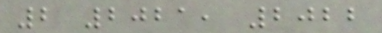2 2021, 2022
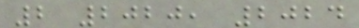2 2020, 2024
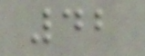42
